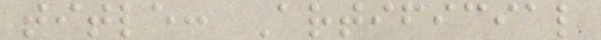title: Artificial
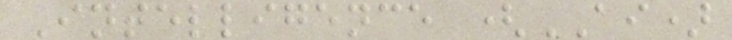Intelligence (AI)
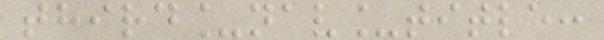third_nav_title:
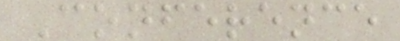Conference
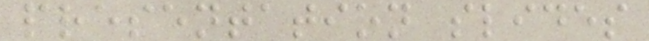presentation slides
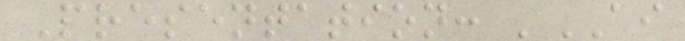Presentation: 'AI
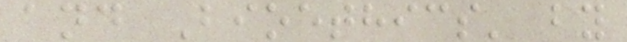and Bioethics' by
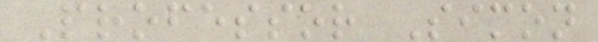Professor Simon
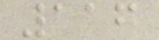116
